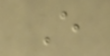E
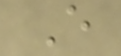E
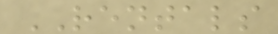RENTALS
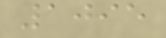1095
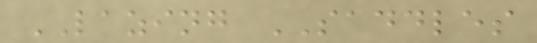LAZING SADDLES
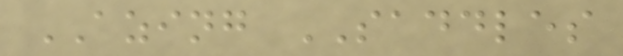AZING SADDLES
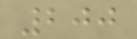200
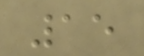15
